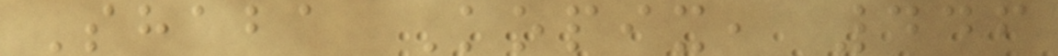Shaba Kopix, 446
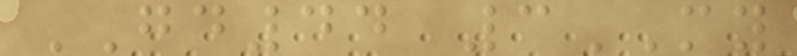GD44 3MY
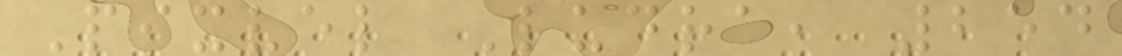Pixvel Ludra, 254
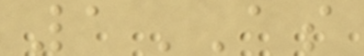1AS
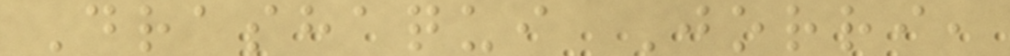Drashaqui Jorri,
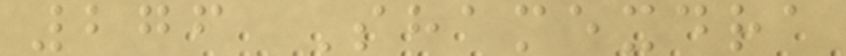276 Shamexdra
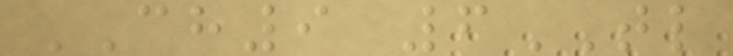CH9 6TL
